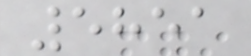5851
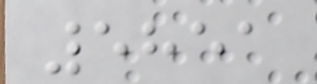5851
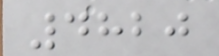4820
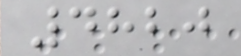4820
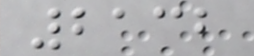2132
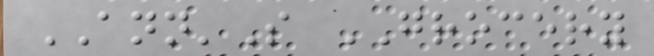ANN'S GROCERY
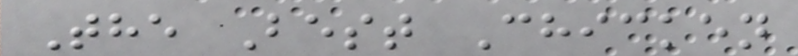The Best Chicken
